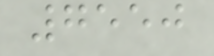7550
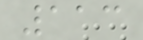113
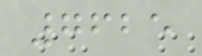7625
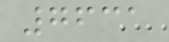7631
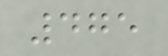475
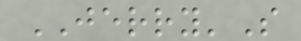JERRY'S
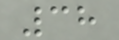38
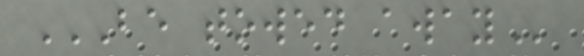BE TOWED AWAY
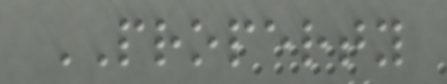PROPERTY
